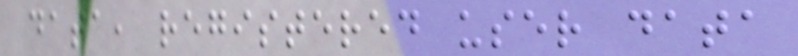data, registered user data
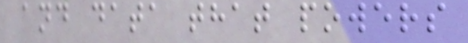and data that powers
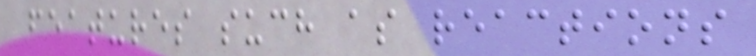features such as reactions
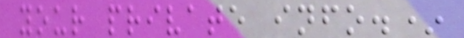your private info.*
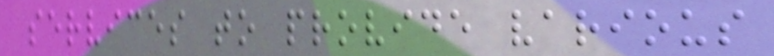services to provide various
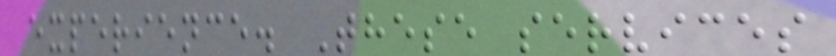experience. These services
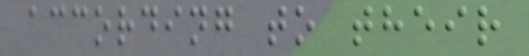according to their
